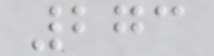273
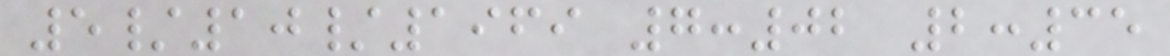5/10/1969 7:02 2:35
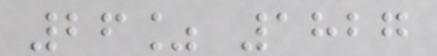26% 1827
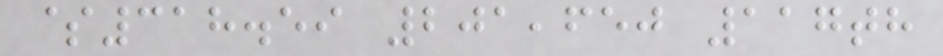$318.59 201,650 117th
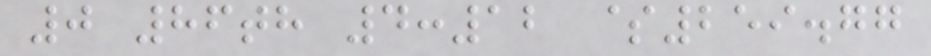0 86th 4:12 $259.77
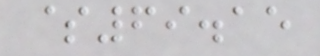$69.15
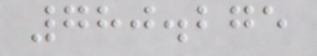780.275
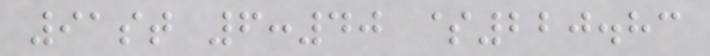91st 6:40 $220.83
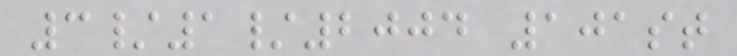3/1/2004 101st
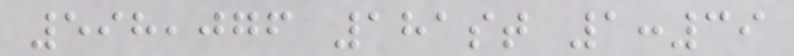598,076 181st 1:39
